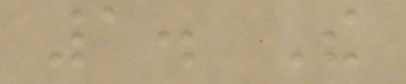1. The
